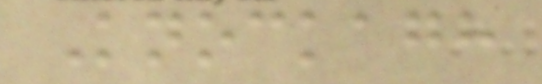Knockagh
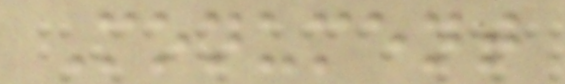Monument
